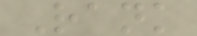Rank
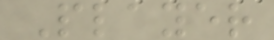Player
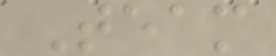Team
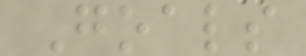Goals
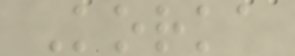Korka
